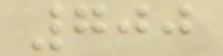700
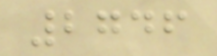2746
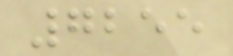7255
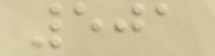501
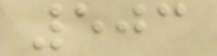503
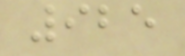925
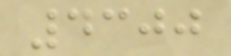4300
